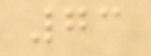73
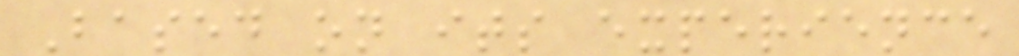Based on its experience
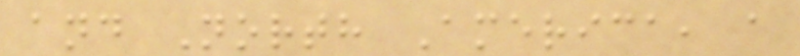and North America, a
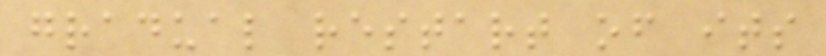gradual restart of its
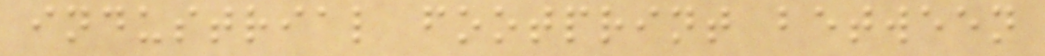industrial footprint between
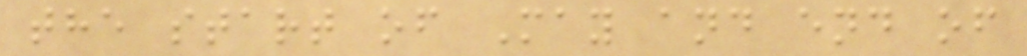the start of May and end of
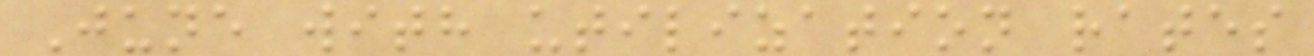June with utilization rates
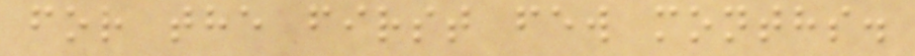for the first few months.
